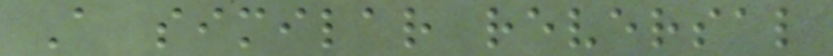A similar reversal
